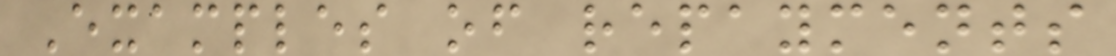Examples of repayments
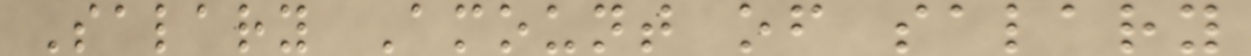Salary Amount of salary
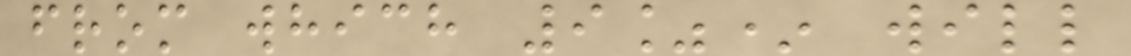from which 9%* will
